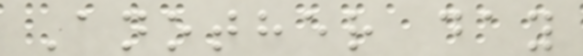Another day
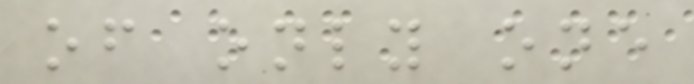of only one
